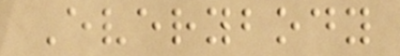Everybody
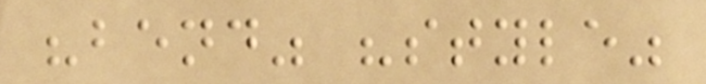"bend" "style"
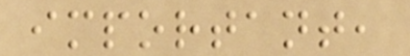important,
